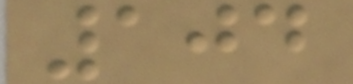104
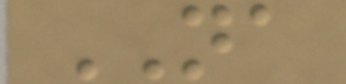NA
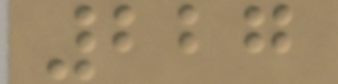227
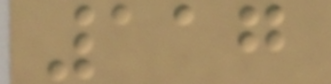117
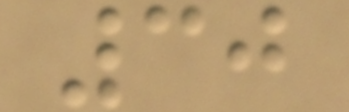30
